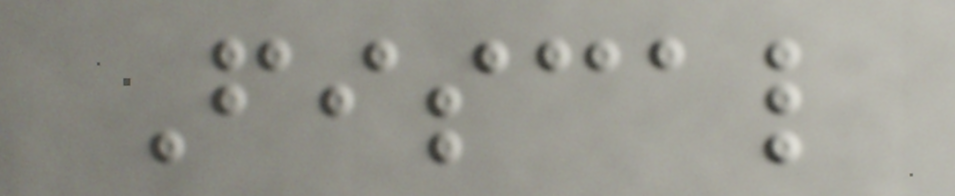Fiscal
